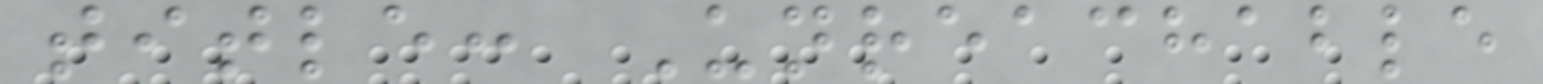title: Unreachable
